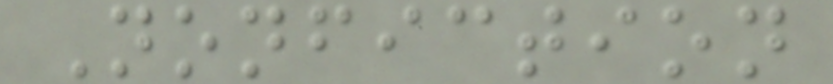Nonfiction
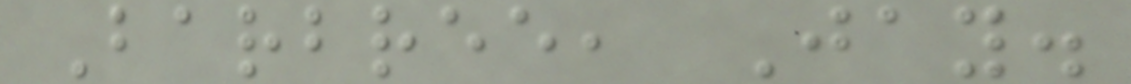Barbree, Jay.
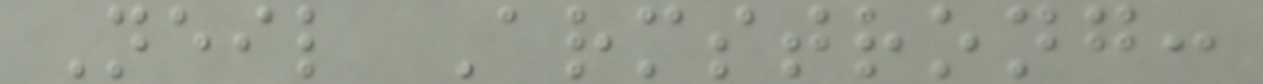Neil Armstrong:
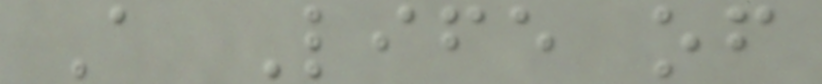A Life of
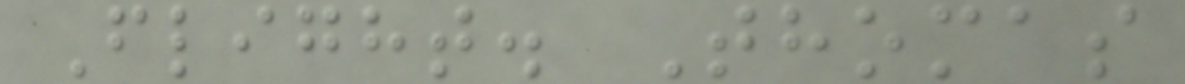Flight. Thomas
